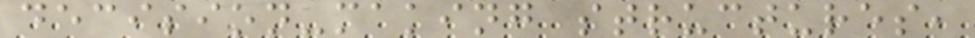decision-making structures,
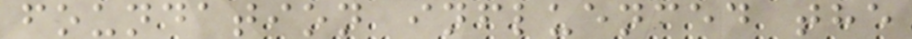foundation influenced the
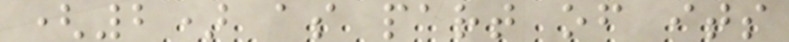(2) as part of its
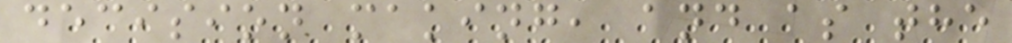decision making, and as the
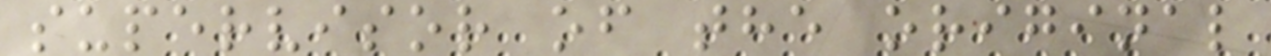supervisor of the original
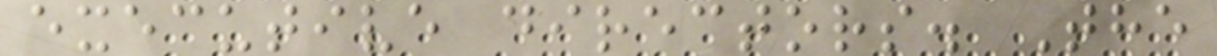executive directors. The
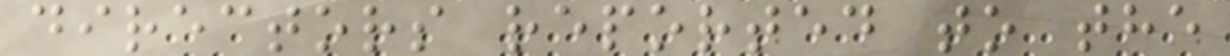directors reported to the
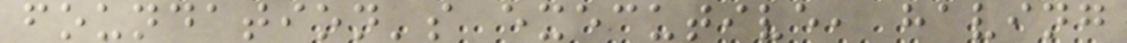foundation's executive, having
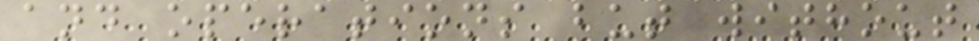and operations but without
